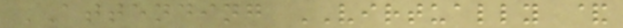ATTENDING VIRTUALLY &
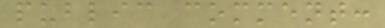public comment:
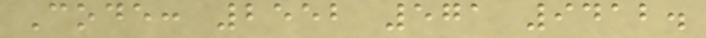Code: 2552 571 9412.
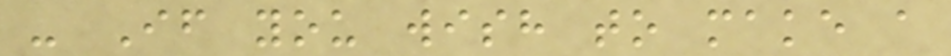- If you wish to make a
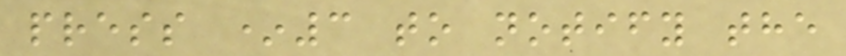press *3 to notify the
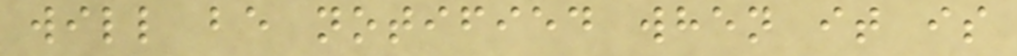will be notified when it is
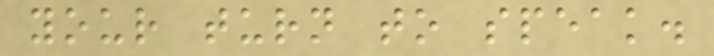your turn to speak.
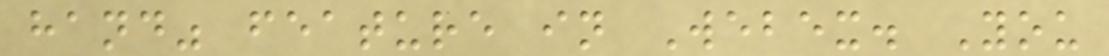hand" feature in Webex. You
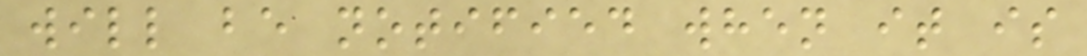will be notified when it is
